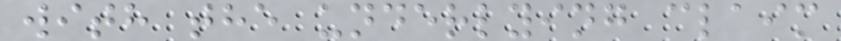with the underlying claim
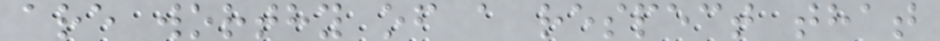are worthy of a respect that
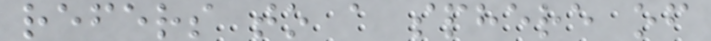refers to a sphere of
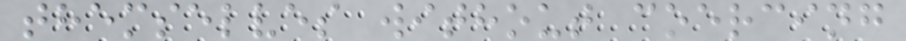themselves without coercing
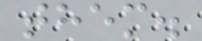them.
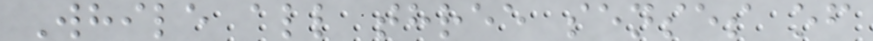While all three senses of
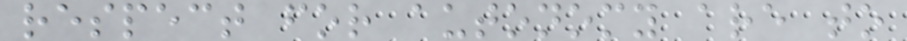respect for autonomy are to
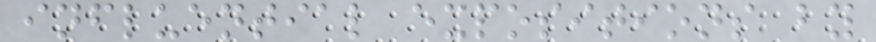influential expositions by
